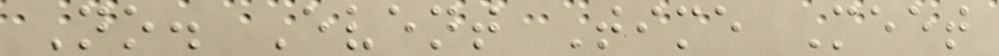No. Event Time Meet
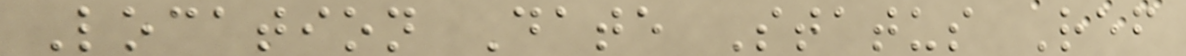Location Date Status Ref
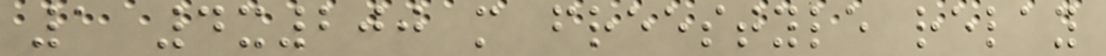1 4x200 m freestyle relay
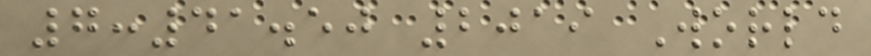7:41.50 2019 World
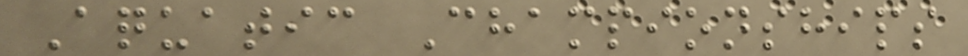Aquatic Championships
